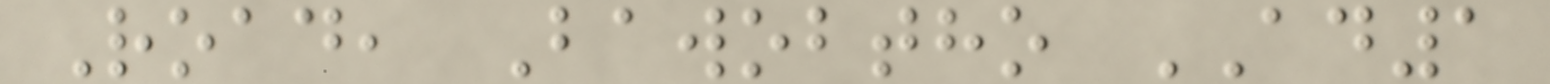Road, Bawobtho AD1
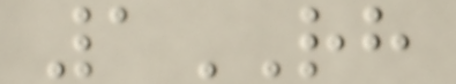1RH
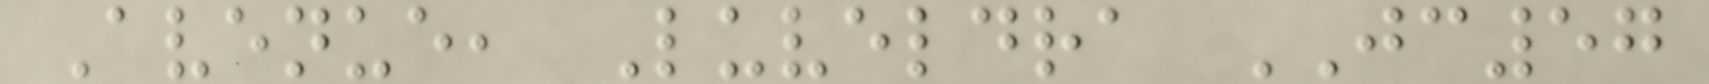Avenue, Luveldra JC57
